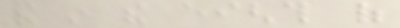and in the eighth of
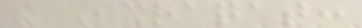the Ishraqat:
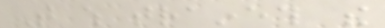That which traineth the
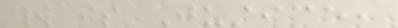world is Justice,
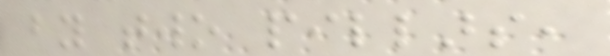by two pillars,
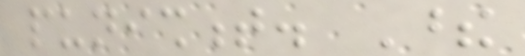punishment. These
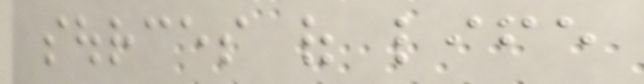sources of life
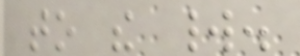to the world.
